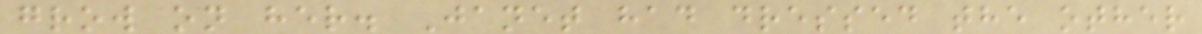grow on her. Janet had dressed the other
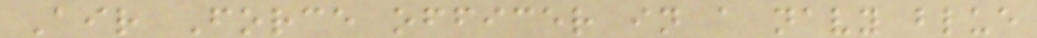Air Force officer in a navy blue
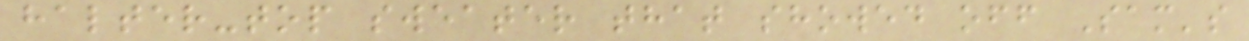halter-top sweater that showed off Sam's
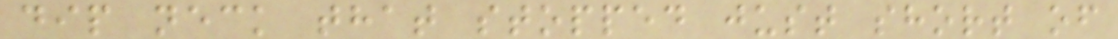dip neck that stopped just short of
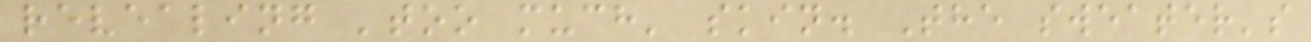revealing 'too much' skin. The sweater's
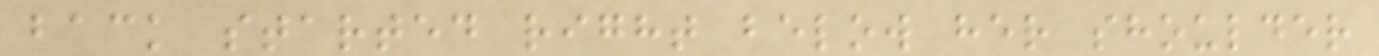back started right below her shoulder
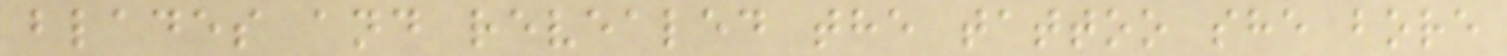blades and revealed the tattoo she bore
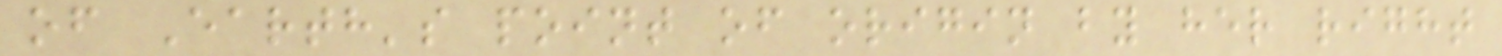of Earth's point of origin by her right
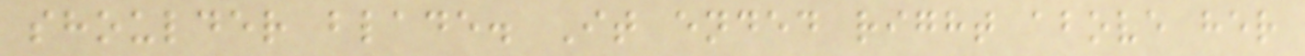shoulder blade. It ended right above her
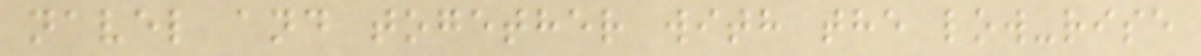navel and together with the low-rise
